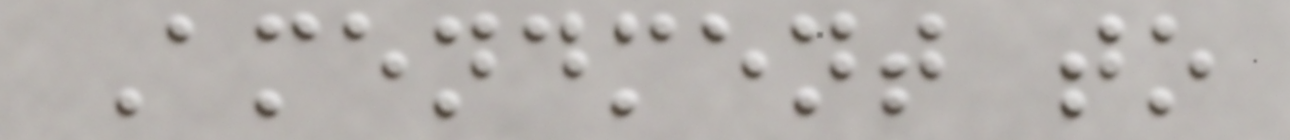Amendment to
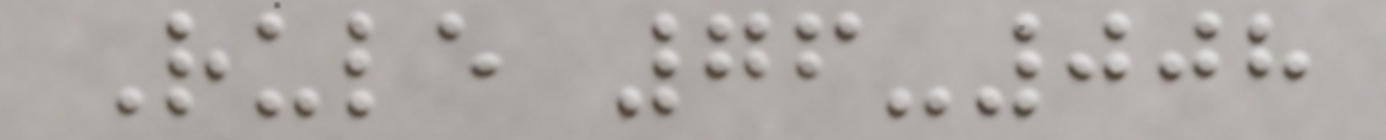Rule 76-008
